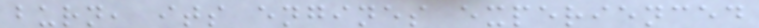burn, its engines experienced
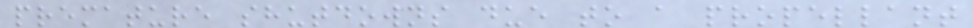premature shutdowns due to a propellant
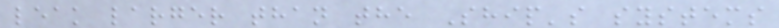leak larger than the Ship's systems
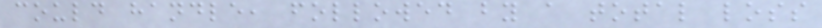could handle, followed by a total loss
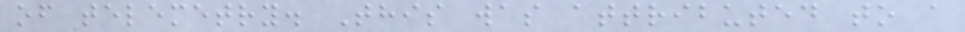of telemetry. This was attributed to a
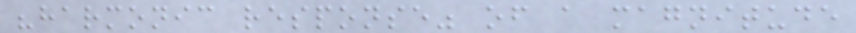"harmonic response" of a magnitude
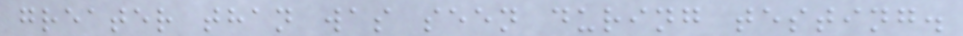greater than was seen during testing.
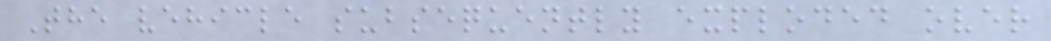The vehicle subsequently exploded over
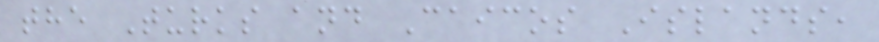the Turks and Caicos Islands,
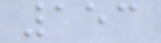153
